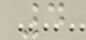4
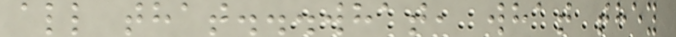all that...what, what they
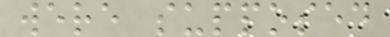were supposed
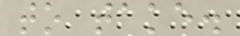to take.
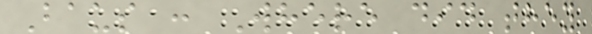Baus : Where did they
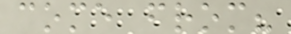come from?
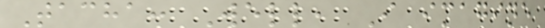Tacha: Well, I imagine
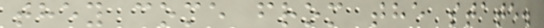they come from the state.
